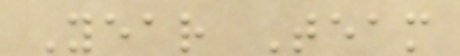Year Team
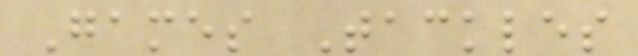Games Tackles
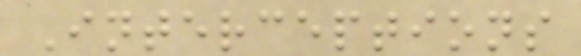Interceptions
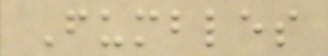Fumbles
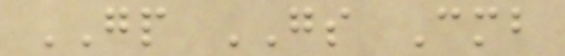GP GS Cmb
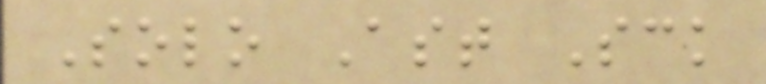Solo Ast Sck
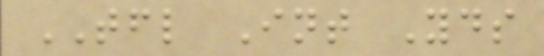TFL Int Yds
